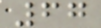67
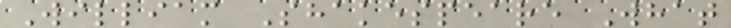William Shakespeare What
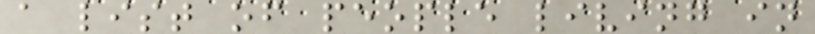a list of people living in
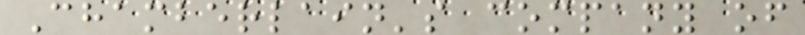Chamberlain's company of
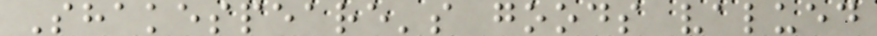Shakespeare's goods valued
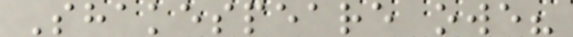Shakespeare owe?
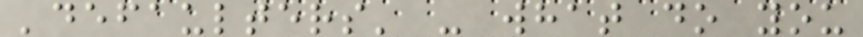'defaulters' - what do you
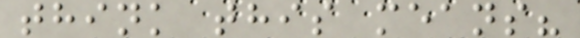think this means?
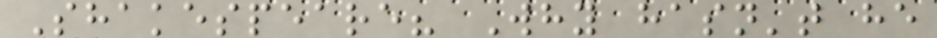Shakespeare? Why hasn't he
